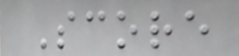Score
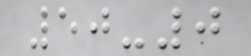50-0
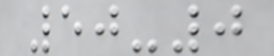50-0
